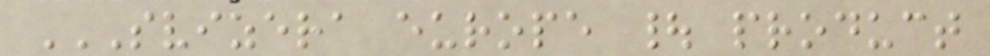SVIZERA EUROPE | PRODUCT
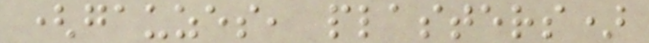(gauzes, plasters)
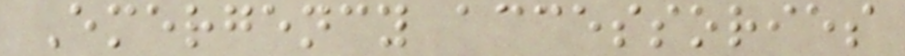Emergency accessories
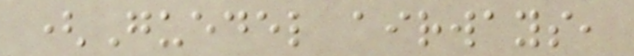(Guedel airways,
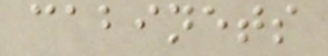cabinets
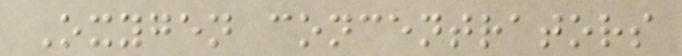Oxygen concentrators
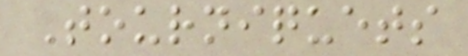Tourniquets
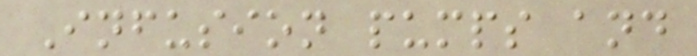Infusion pumps and
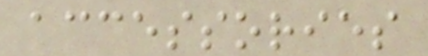accessories
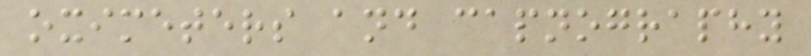oximeters and capnography
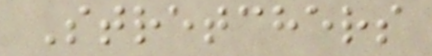Stretchers
